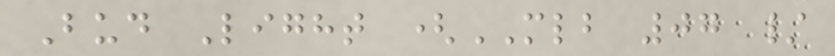Bud Light (MLB 07 /
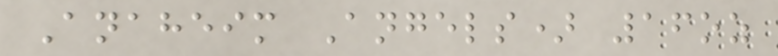Anaheim Angels) 16oz
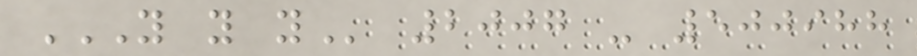Y Y Y 2007 - 500988
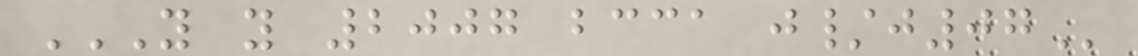Y Y 2007 BCCA J/J07
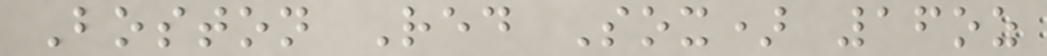Boston Red Sox) 16oz
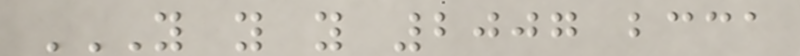Y Y Y 2007 BCCA
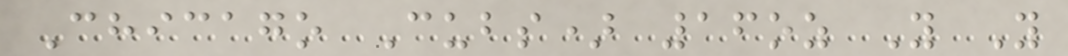Chicago Cubs) 16oz Y Y
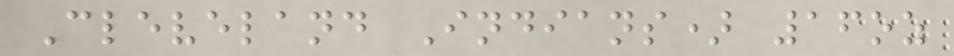Cleveland Indians) 16oz
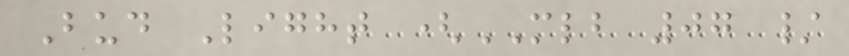Bud Light (MLB 07 /
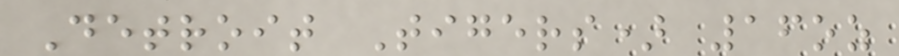Detroit Tigers) 16oz
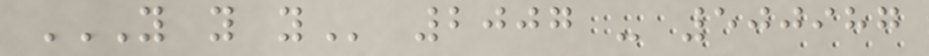Y Y Y 2007 - 500987
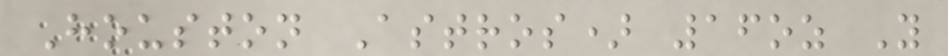Houston Astros) 16oz Y
